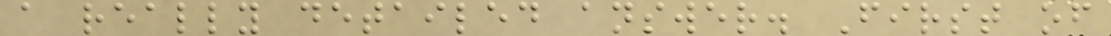a really detailed answer. First of
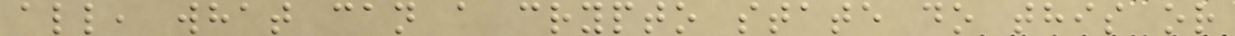all, what can a crypto state do this or
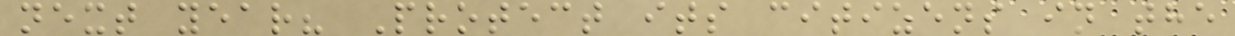next year? Protect its citizens in the
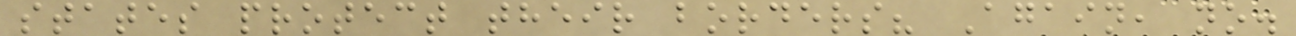states protect their borders? Again, no.
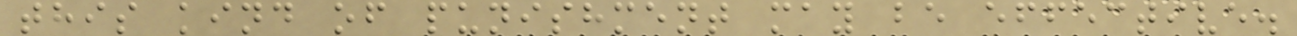this kind of punishment may be effective.
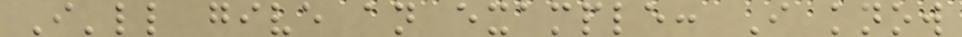I'll give an example: I know
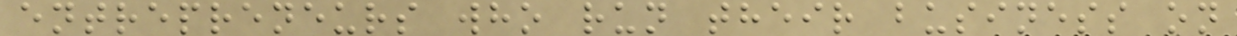entrepreneurs who run their business on
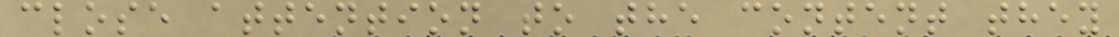close attention to the content they
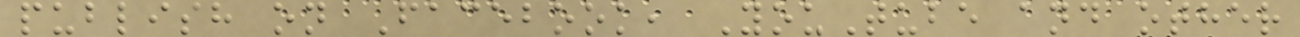publish on Facebook, YouTube and other
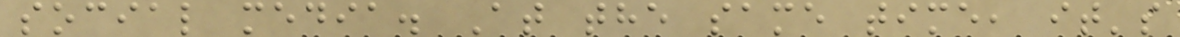social media. At the same time, it's
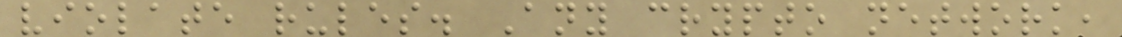violate rules. Any crypto network,
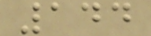144
